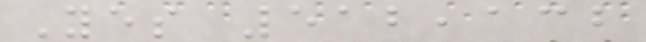Yes 512,132
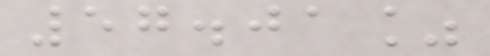57.01%
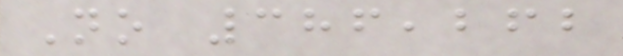No 386,262
